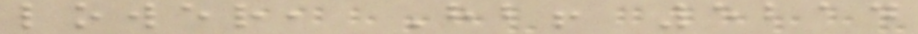lower, Hb! 5214
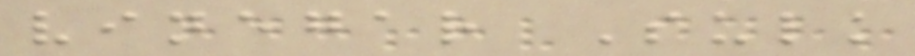vinegar Sulk
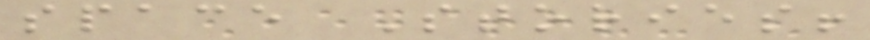space Stories!
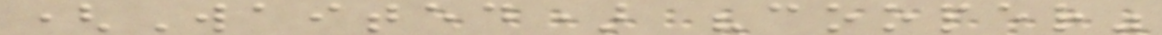(Waited) "cooper"
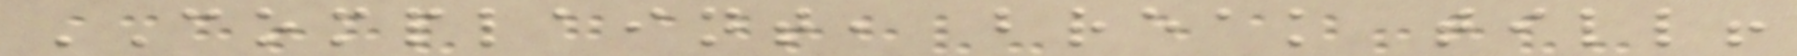COMPLAINT, break till!
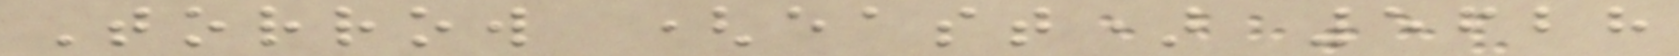Torrow (east) 5628
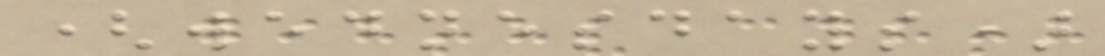(wednesdays)
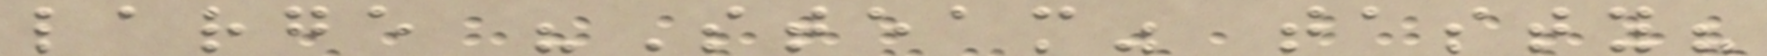large "Steam" tasty?
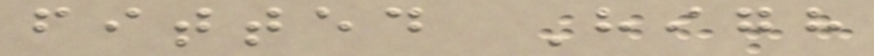fitted High
